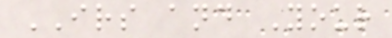IRS and Your
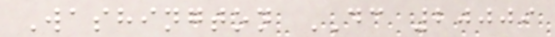Washington DC 20009
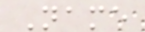Name
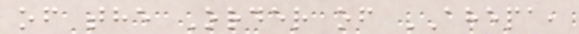of the Order of AHEPA,
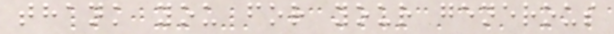thank you for your generous
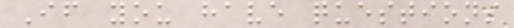If you have questions
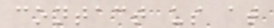contact us at
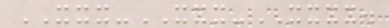XXX-XXX-XXXX.
